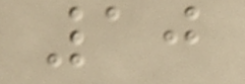10
